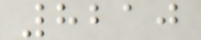8210
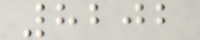8202
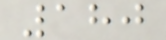180
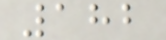182
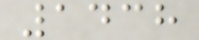1438
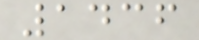1436
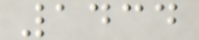1434
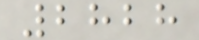2828
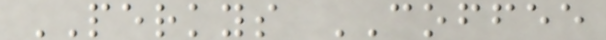PERKYS COFFEE
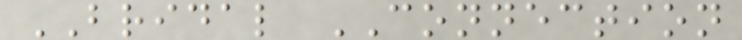BRIDAL CONNECTION
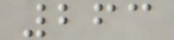263
